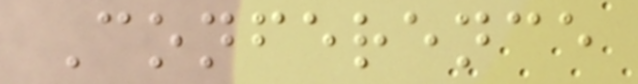Conference
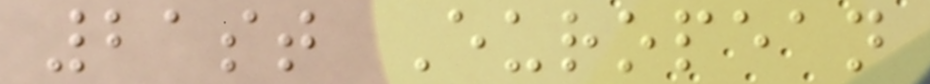21st European
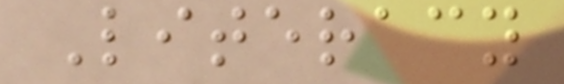Literacy
